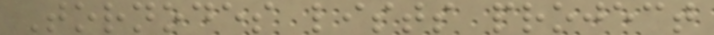Tornodes lists project
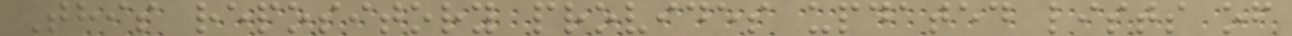This repository provides updated lists of
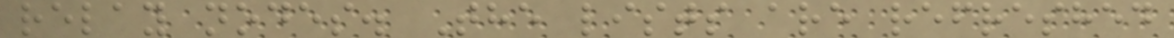relay nodes. The lists are refreshed
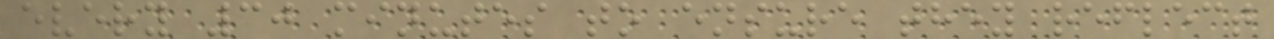every 30 minutes to ensure they reflect
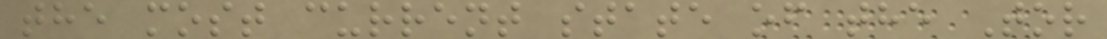the most current state of the Tor
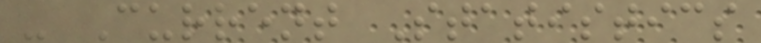- Current Statistics
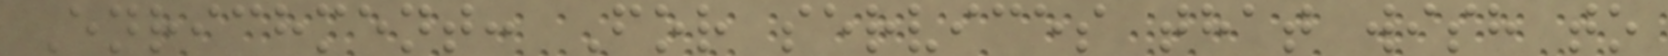Enrichment: For services that wish to
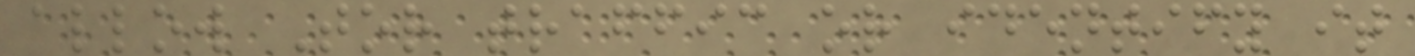allow Tor traffic or identify it
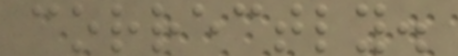correctly.
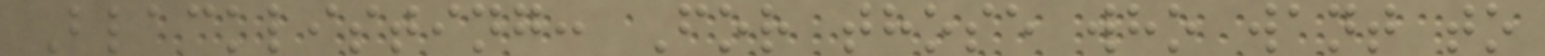Blacklisting: For those who want to
